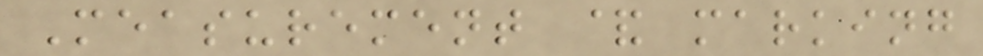Measurement & marking
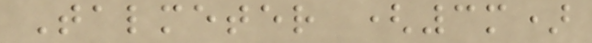Talmeter (3m)
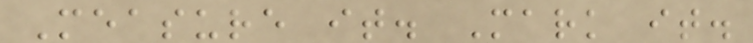Measure it. Mark it.
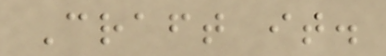Craft it.
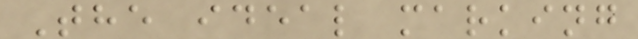The ideal marking
